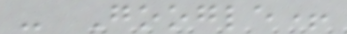- Google+
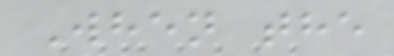When the
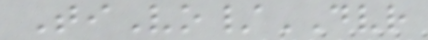TiVo/DVR
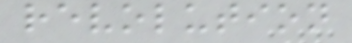revolution
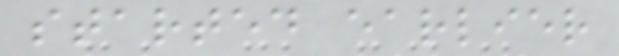started earlier
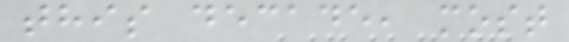this decade, most
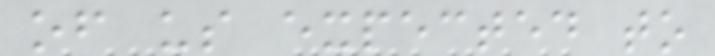of us expected to
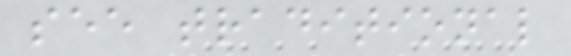see traditional
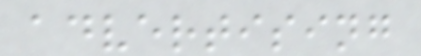advertising
